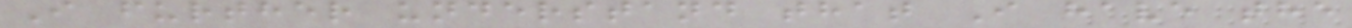I further understand that I have the
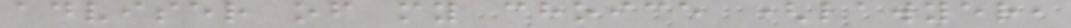adviser of my choice (lawyer,
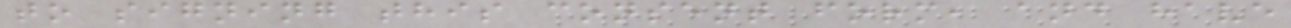to signing this consent form, and have
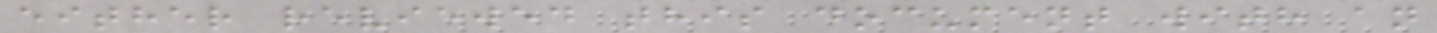either reviewed this document with an
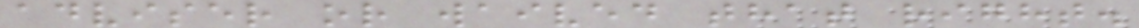adviser or waived that right.
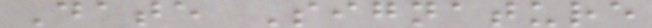Date Signature
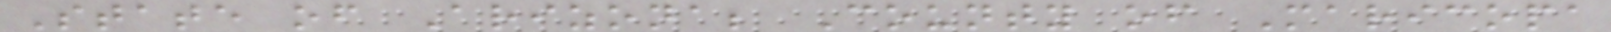State of Arizona; County of Maricopa
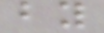by
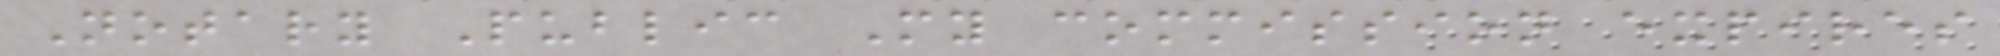Notary Public My commission expires
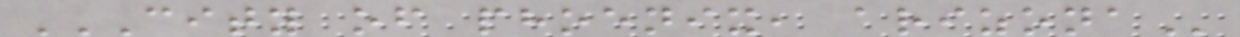CITY OF PHOENIX, ARIZONA
